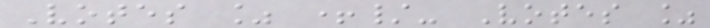Votes % +/- Votes %
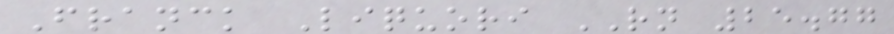Franck Liquori RN 25.77
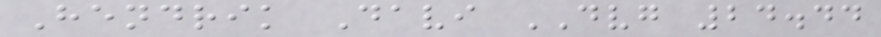Hendrik Davi DVG 24.44
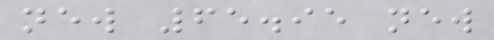new 65.95 new
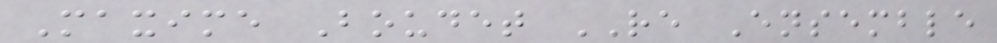Maxime Boudet RE Ensemble
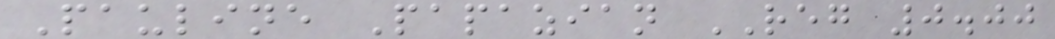Pauline Papazian REG 0.00
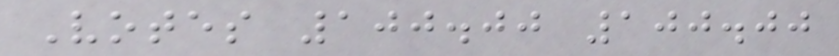Votes 100.00 100.00
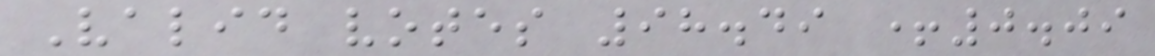Valid votes 98.49 +0.09
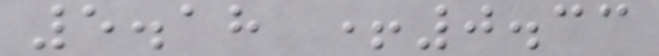5.18 +0.33
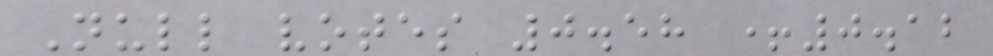Null votes 0.58 +0.12
